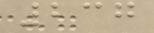237
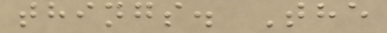things. The
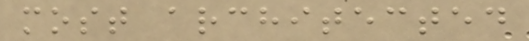most architected
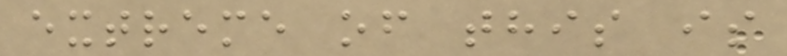extreme of this is
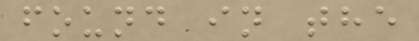found in the
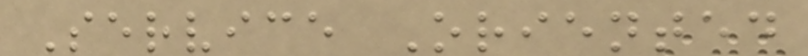Service Oriented
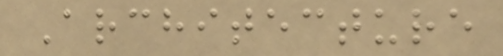Architecture
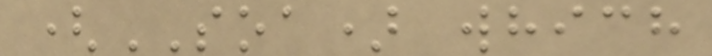(SOA) which
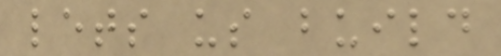lets us build
